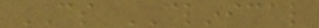CS CLINICAL
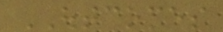OUTCOMES
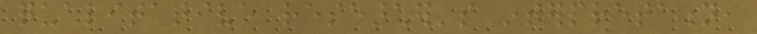qualitative researcher's interpretation,
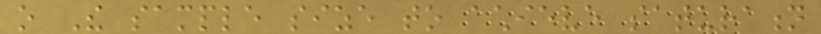o The sample size to achieve saturation
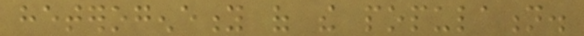heterogeneity of the population.
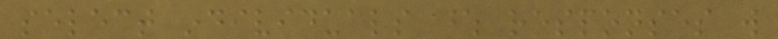select individuals whose responses will
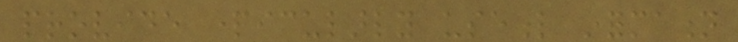provide particularly useful information
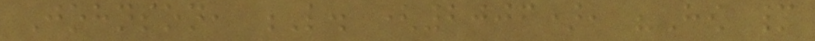Johnson, L. (2006), "How many
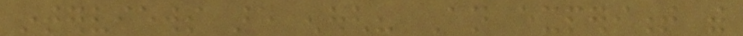interviews are enough? An experiment with
